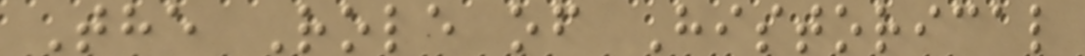The Role of Historical
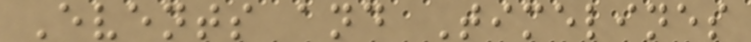Events and Timelines
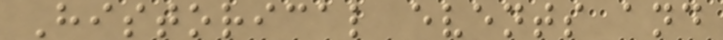Historical events and
